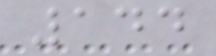144
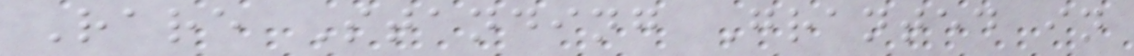Rare Standing Granted in
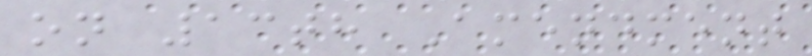on 13th Amendment
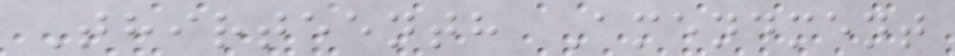Thirteenth Amendment
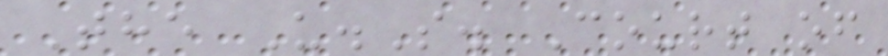The U.S. Court of
